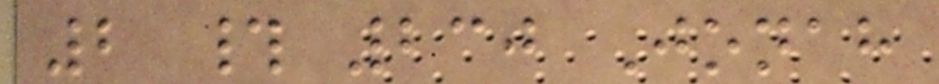2 # 230 Jonah
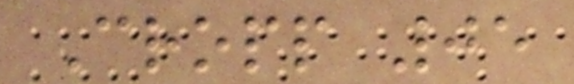Cropp 05
